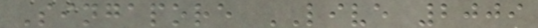Singapore LIVE 2009
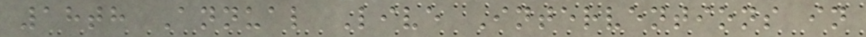18th Annual Live Interventions in
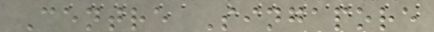Centre Singapore
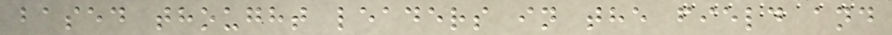based thought leaders in the field and
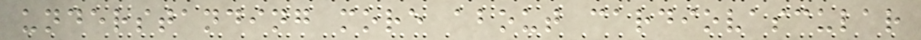understanding more about cardiovascular
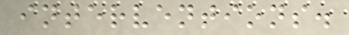interventions.
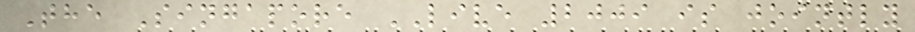The Singapore LIVE 2009 is jointly
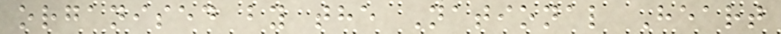organised by the National Heart
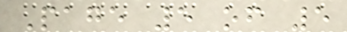Page 5 of 5
